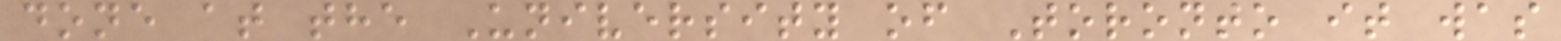done at the University of Toronto it was
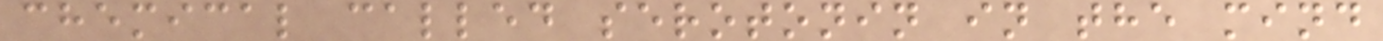chemical called serotonin in the mind
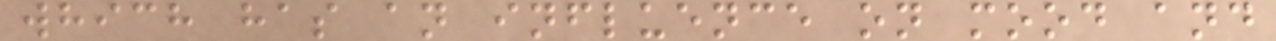which has an influence on mood and
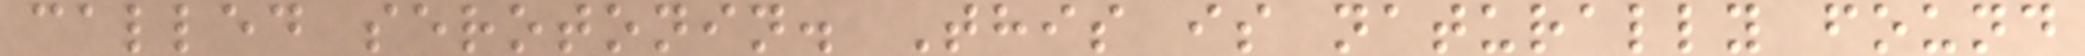called serotonin. This is naturally found
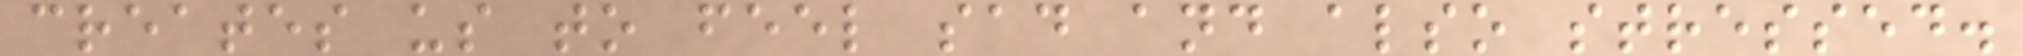creates us to feel sad and also stressed.
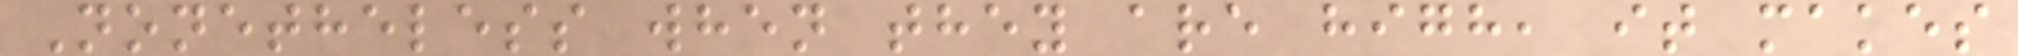Nonetheless when they are high, it makes
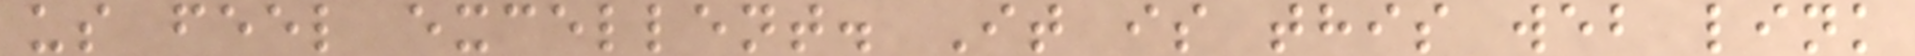us feel excellent. It is this web link
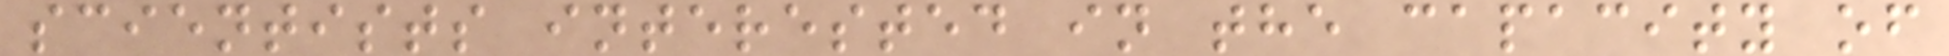scientists interested in the capacity of
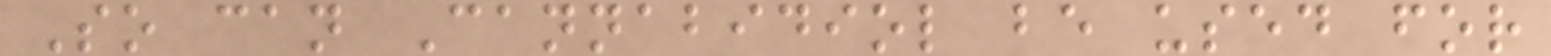So can Cannabidiol be used for
